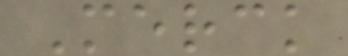Merck
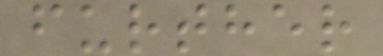further
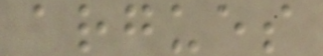argues
